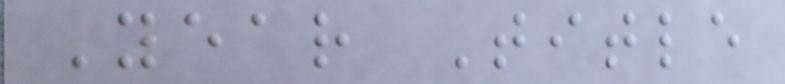Year Title
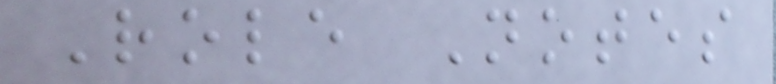Role Notes
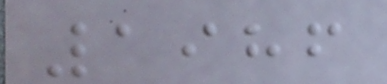1986
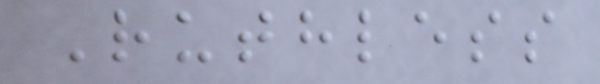Ruthless
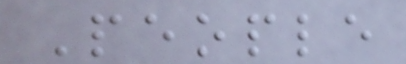People
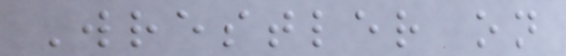Wrestler on
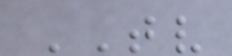TV
